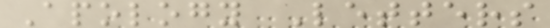Apology Letters
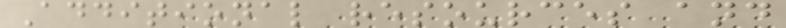Additional resources and
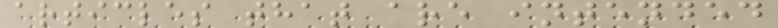articles that are intended
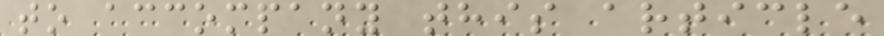to accompany this article
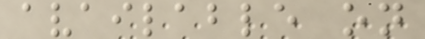available on
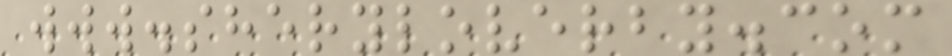www.sheryloverby.com
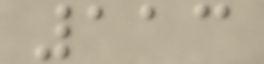113
